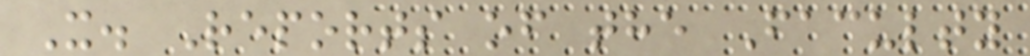X. Reports of the Faculty
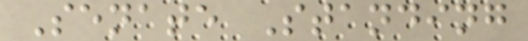Senate Standing
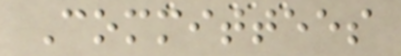Committees
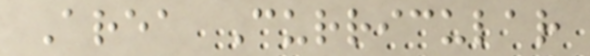Area Curricular
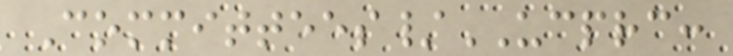Committees/UCPRC:
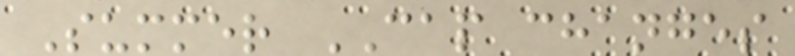Summer CAP changes
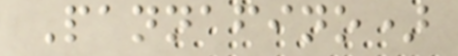Pannafino)
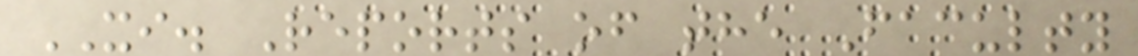XI. Reports of the Faculty
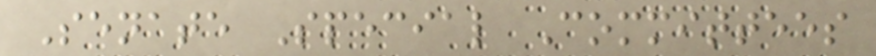Senate Special Committees
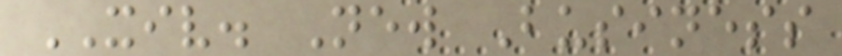XIV. New Business
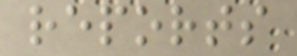reports
